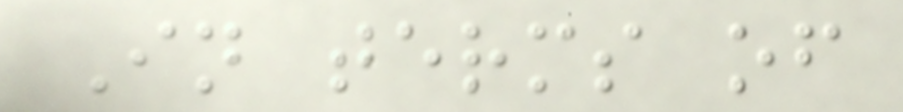In terms of
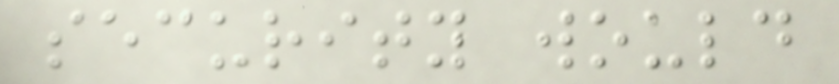security would
